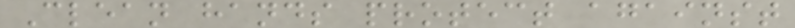Clean hands protect against
